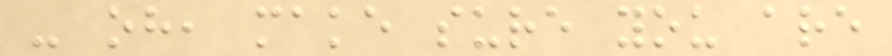- oh, make sure you are
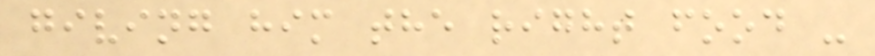giving him the right food -
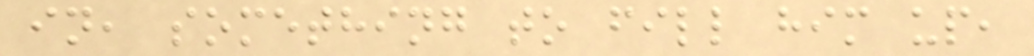in, something to fill him up,
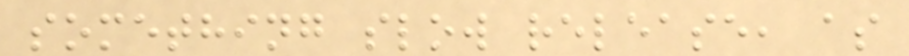something slow release, as
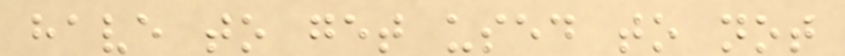have to get used to not
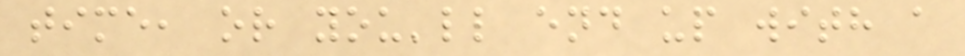time, or you'll end up with a
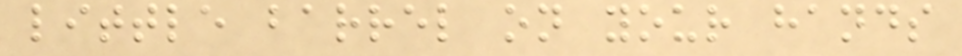little barrel on your hands
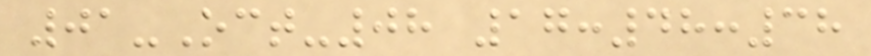01-Oct-08 17:48:38
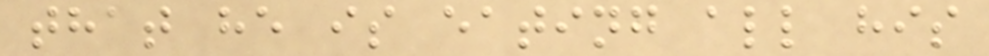that he is eating all his
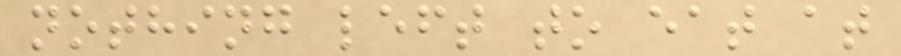nothing left to eat at
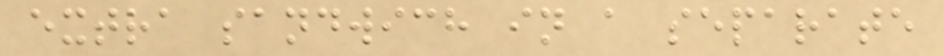extra sandwich in a separate
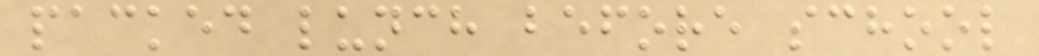packed lunch before school
